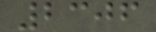2306
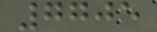7705
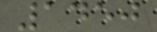1450
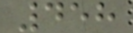458
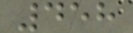458
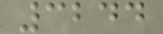3244
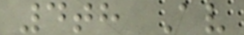4th Av
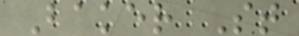Baker St
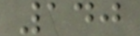140
